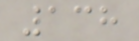138
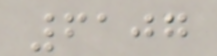6107
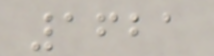1621
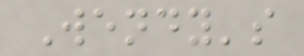Wendy's
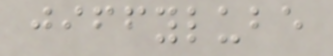jiffylube
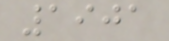1901
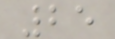25
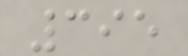395
